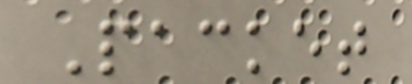Packet
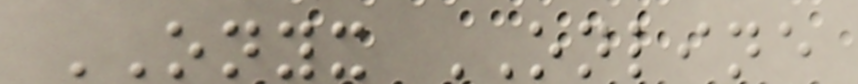ONYX ONLINE
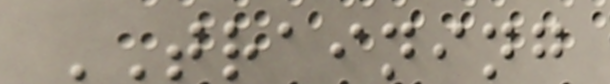TRAINING
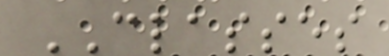CLASSES
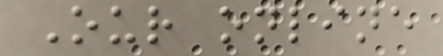Our online
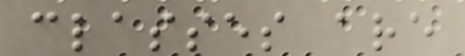classes are
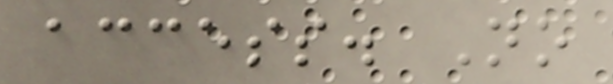access. No
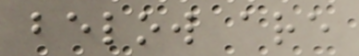below are
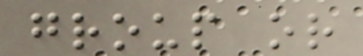group or
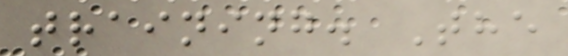training. The
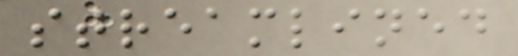streamlined
